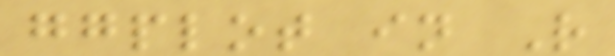ggplot in R
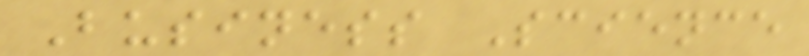Business Science
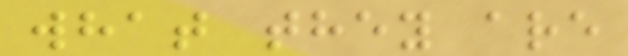what they are
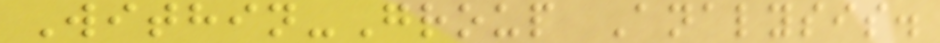Within-Group Analysis.
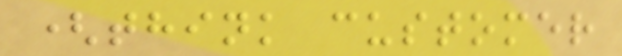(think customer
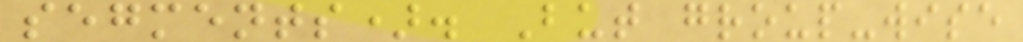segments). But group-wise
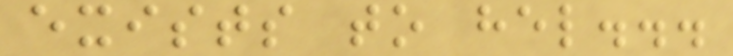exists to hel...
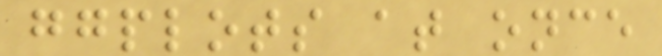ggplots at once
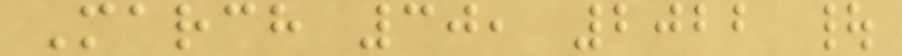March 30, 2022 |
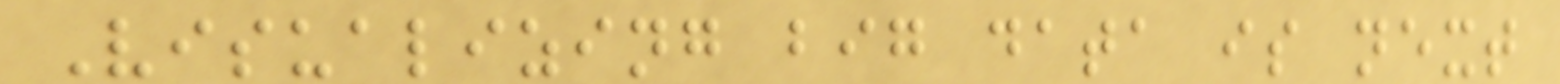Visualizing big data is next
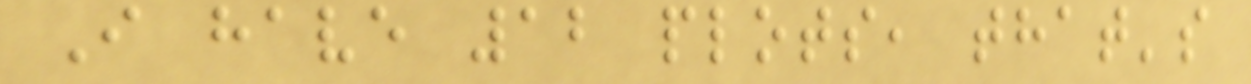I have 12 plots, that's
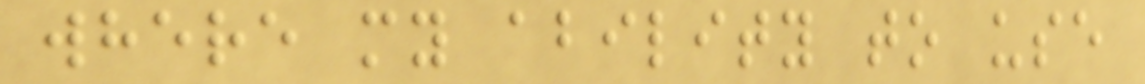where my ability to use
